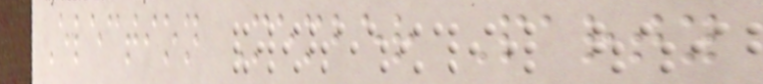Election Member Party
